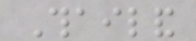Thailand
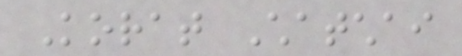Korat Chatchai
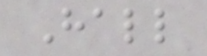Hall
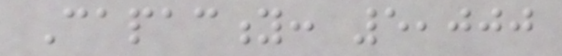Capacity: 5,000
